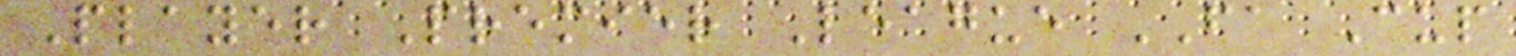Player Premier League FA Cup
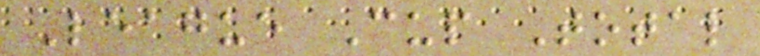League Cup Total
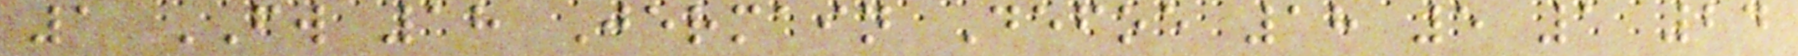1 FW 18 Jermain Defoe 18 5 1 24
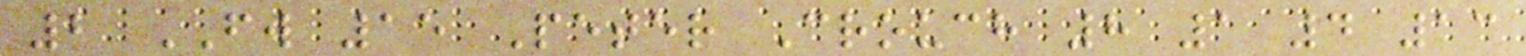2 FW 15 Peter Crouch 8 1 4 13
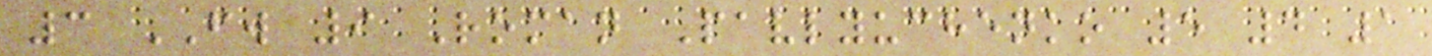3 FW 9 Roman Pavlyuchenko 5 4 1
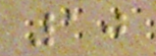10
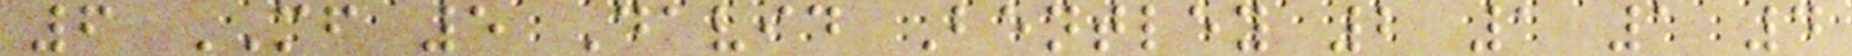6 MF 5 David Bentley 2 1 1 4
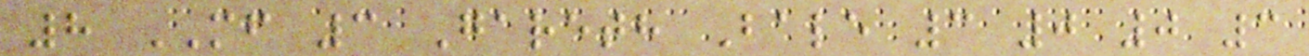8 MF 3 Gareth Bale 3 0 0 3
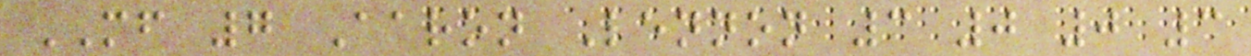MF 7 Aaron Lennon 3 0 0 3
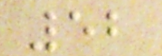52
